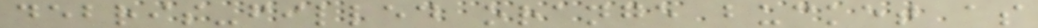debris-filled orange bucket as
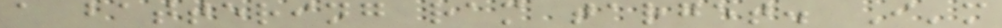a battering ram target. I'm
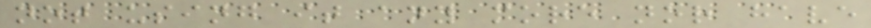not using it any more nor have
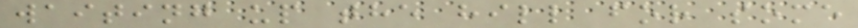waiting up the hill for some
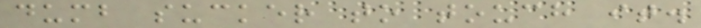dumb sucker to touch it.
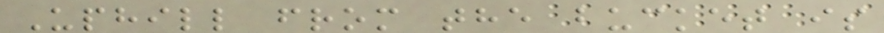Uphill from the bucket is
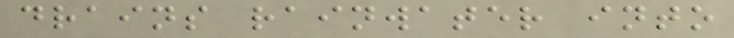drains rainwater into
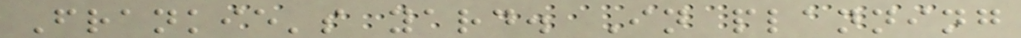Frankie's yard. In planning
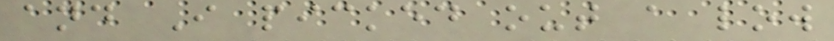and I picked out a low
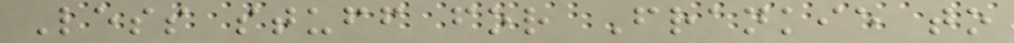Less stuff for Frankie to
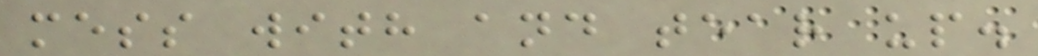mess with and tear up.
